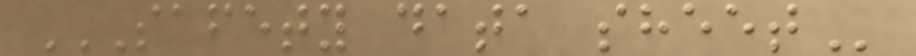SAFETY DATA SHEET
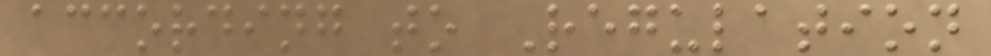according to Regulation
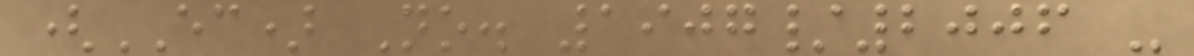(EC) No. 1907/2006 -
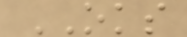OKS
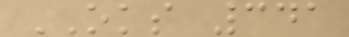OKS 341
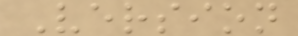Version
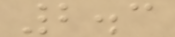2.3
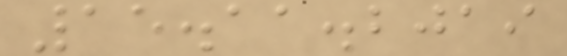15.11.2019
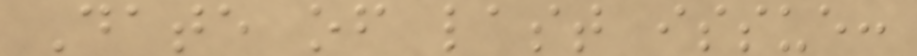Date of last issue:
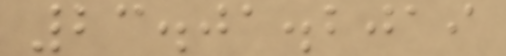23.01.2019
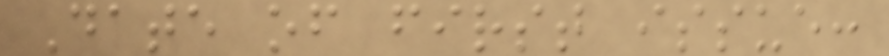Date of first issue:
